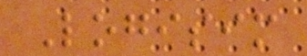Logisim
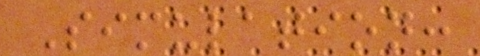Simulation:
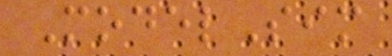ModelSim
